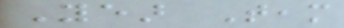Year Team
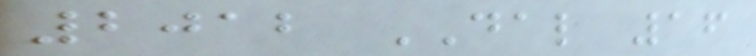2012 DAL 16
